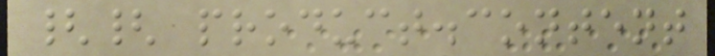{{ product.content
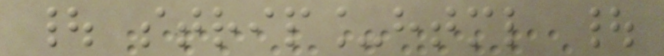| strip_html |
